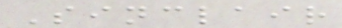Sinclair
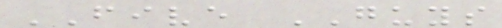FIVE GUYS
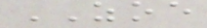ZOE
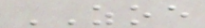ZOE
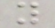y
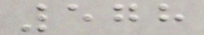578
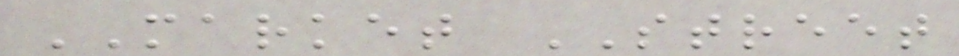MARKET STREET
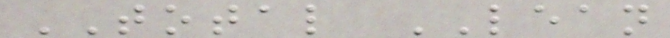TOTAL LEAN
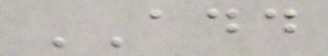ADD
